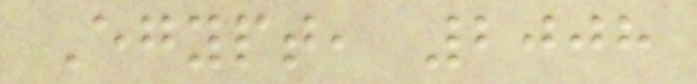Egypt, 2008
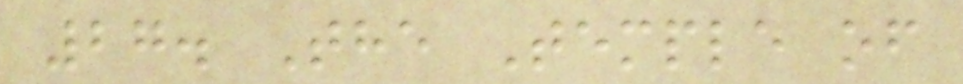27. The Temple of
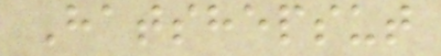Hatshepsut
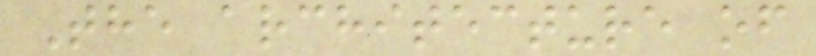The architecture of
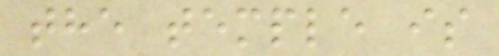the temple is
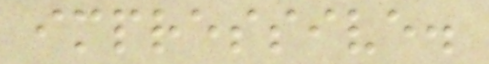impressive.
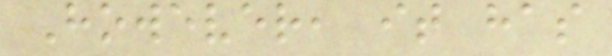However, it has
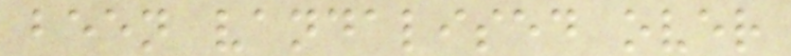been vandalised over
